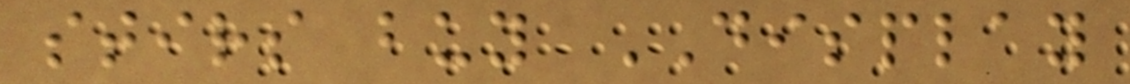stirs buy DISPLAY
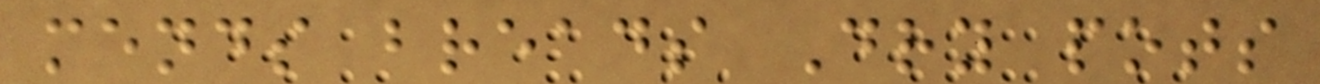mends breads Dry pots
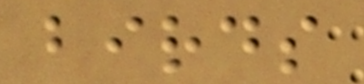birds
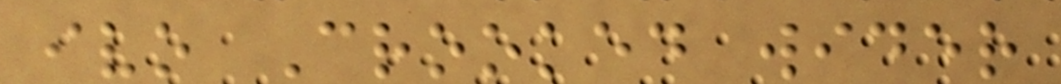ivo Crooked wider
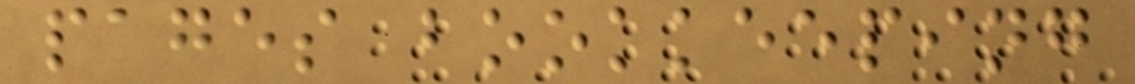pages bookkeeping
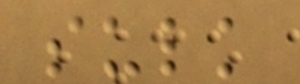sulk
